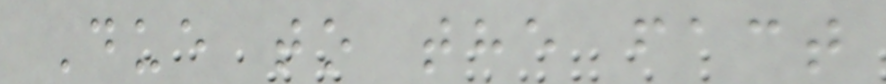Due to the fact
